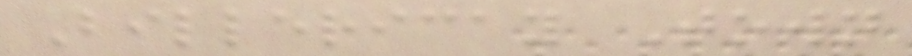Billericay Town
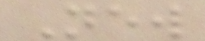New
